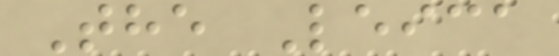The Leica
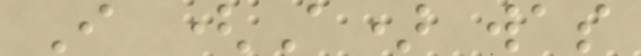I (A) was
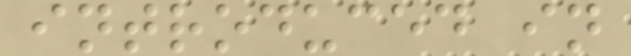introduced in
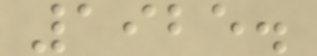1925.
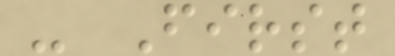- First
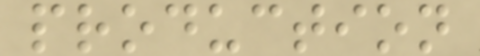production
